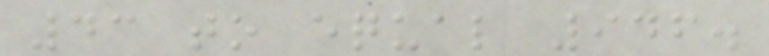43 to equal 946.
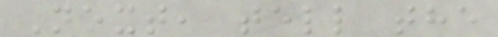Next, tell the
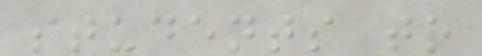students to
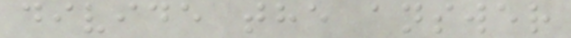divide the answer
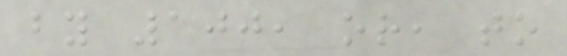by 100, or, to
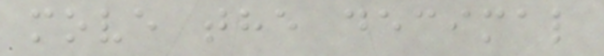move the decimal
